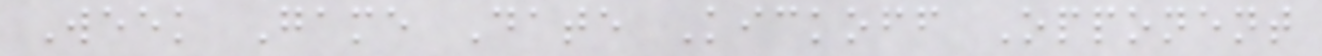Week Game Date Kickoff Opponent
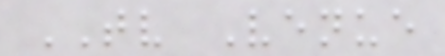TV Venue
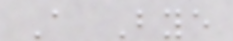A Bye
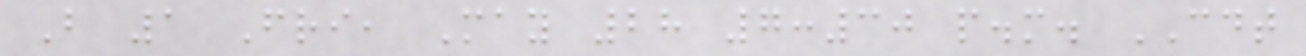B 1 Fri, May 28 7:30 p.m. CDT
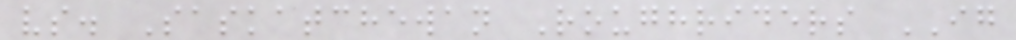vs. Saskatchewan Roughriders IG
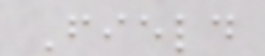Field
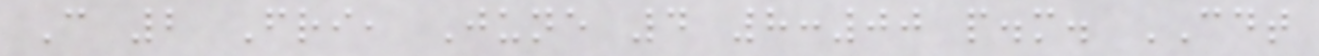C 2 Fri, June 4 8:00 p.m. CDT
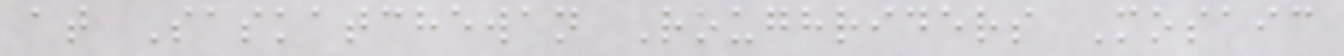at Saskatchewan Roughriders Mosaic
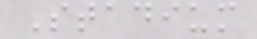Stadium
